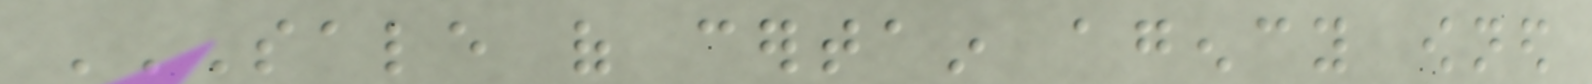SALE OF CERTAIN AGENCY OWNED
